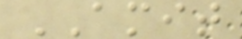AMIT
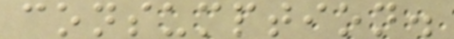consumption.
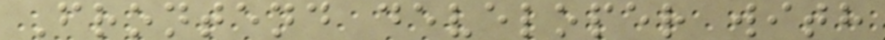Frontend developer with
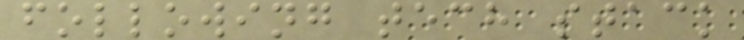following tech stack
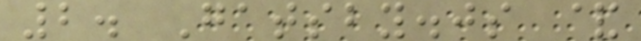2. Gatsby.js &
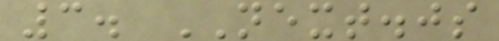3. NEXT.js
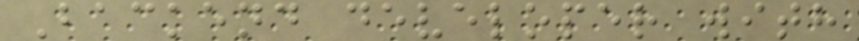Backend developer with
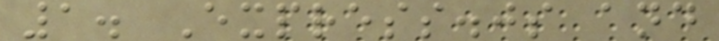1. Express.js and
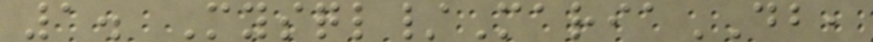1. Mysql/MariaDB,
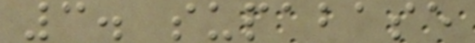3. supabase
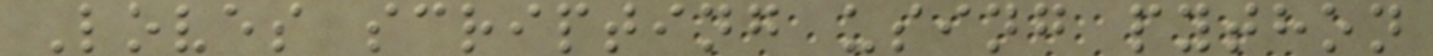Loves scripting using python
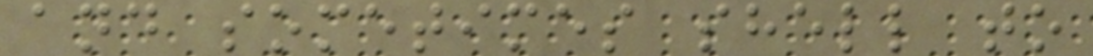and sometimes shell to
